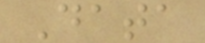Data
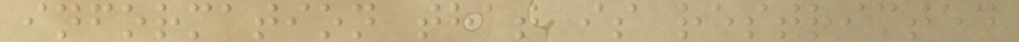information that is restricted
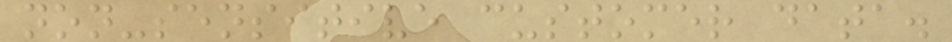non-sensitive customer data.
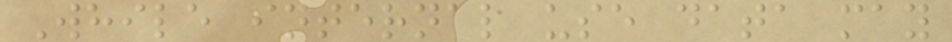While internal use data may
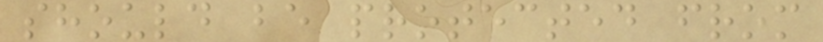should be protected from
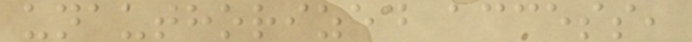unauthorized access,
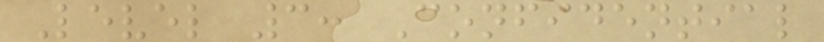Level 3: Confidential
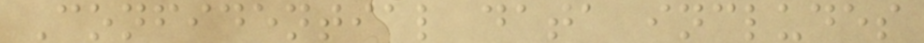Confidential data includes
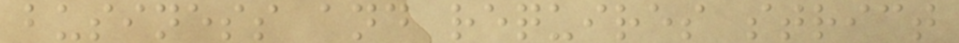business and requires strict
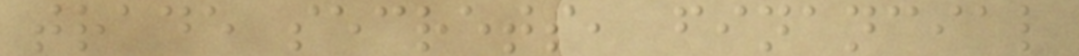trade secrets, financial
